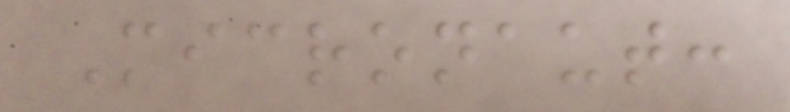Micronaut:
